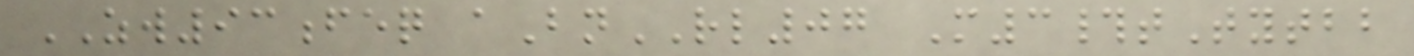ZW93feq aBnRL07 M3#tTytbb
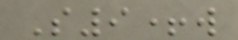S9+w
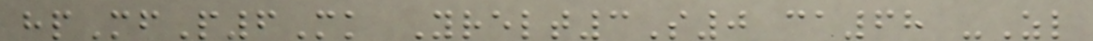hpMfP6Mk Yrelt3S0 ca68 -Zl
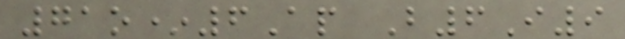71o*6Ap B6I9
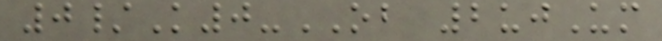0/K0-OB 2ujUm
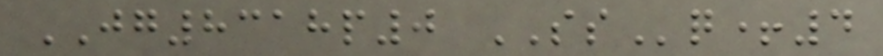JG8318p0 SSq+4
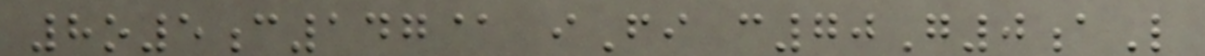8o5c147@ iFi c70G0aL
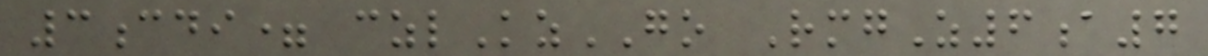3cdi= czlKzGO RmgZ6a7
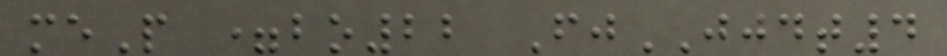meP =bo22 FjJJDT4
